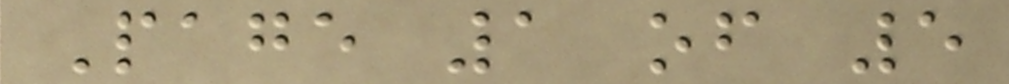Page 1 of 5
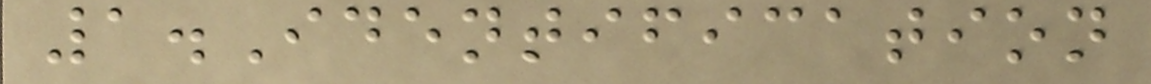1.Identification
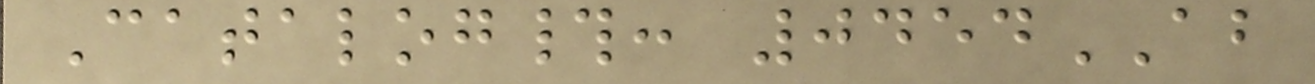Catalog#: 0454AB
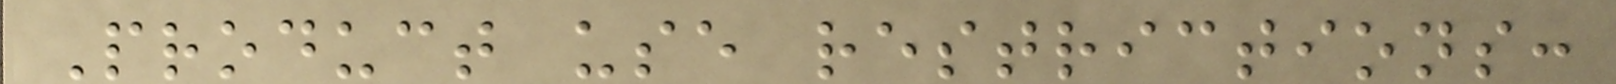Product use restrictions:
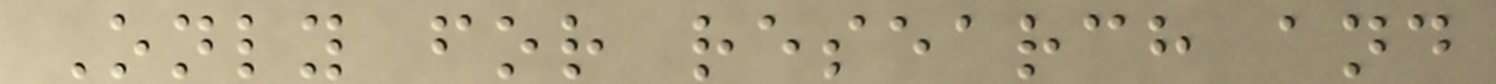Only for research and
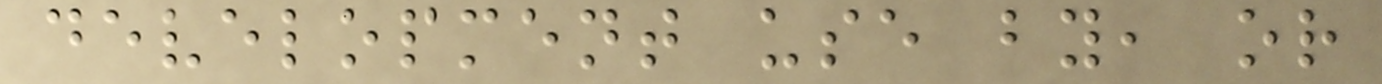development use by, or
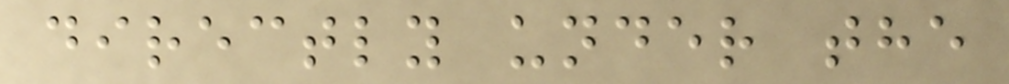directly under the
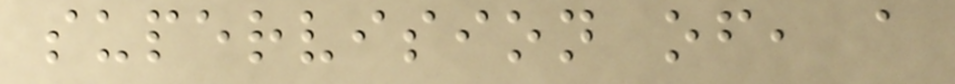supervision of, a
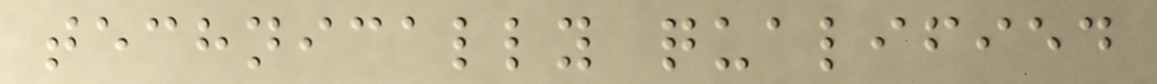technically qualified
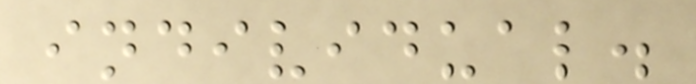individual.
